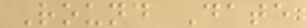Round Date
